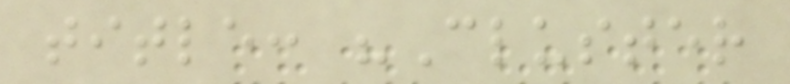title: "Cluster
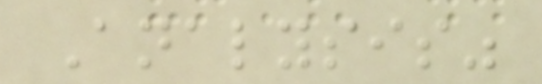Analysis"
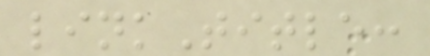linkTitle:
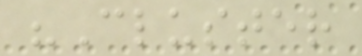"Cluster
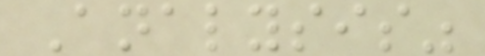Analysis"
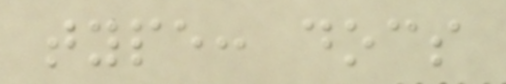type: docs
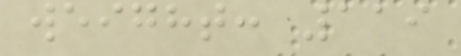weight: 119
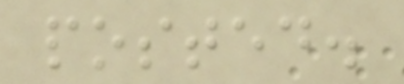posted.
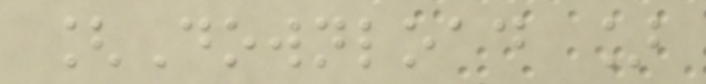[Download ]
